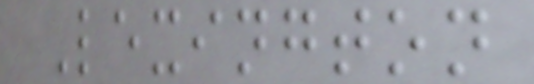Lexington
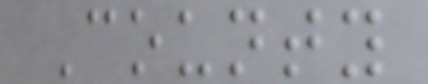County
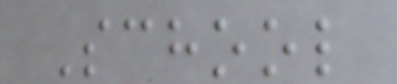School
